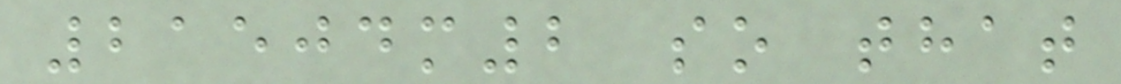21504m2 so that
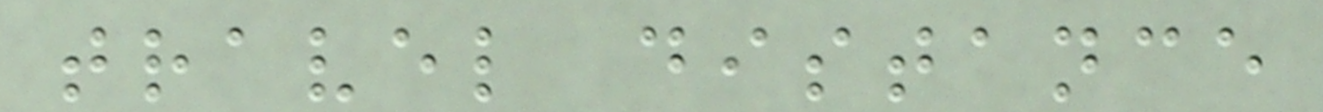travel distance
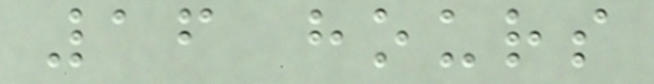16 hours
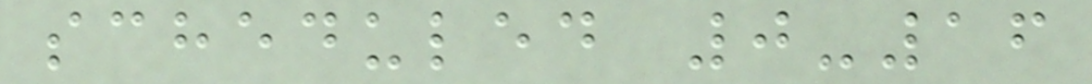scheduled 0-16
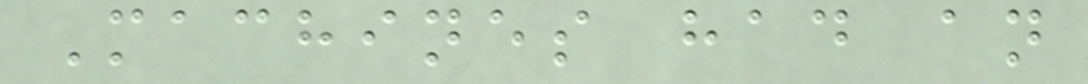Machines had an
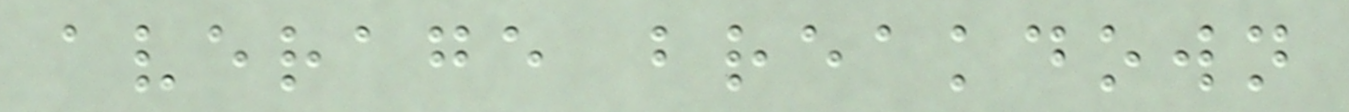average breakdown
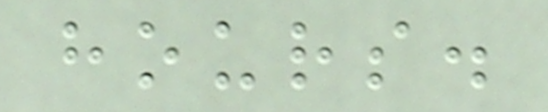hours.
